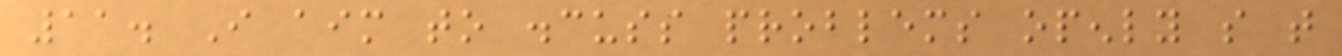11. I aim to discuss problems openly so that
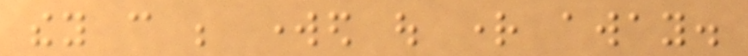they can be worked out right away.
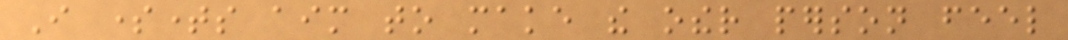I sometimes aim to make the other person feel
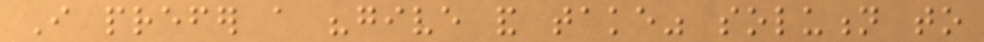I prefer a "give and take" solution to
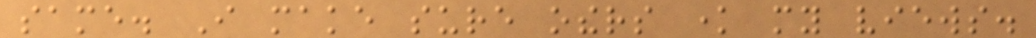same. I make sure others know my views.
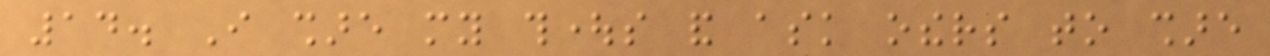14. I share my thoughts and ask others to share
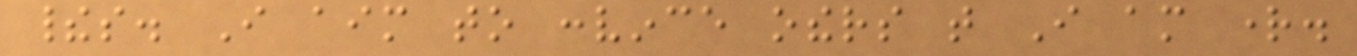theirs. I aim to convince others that I am right.
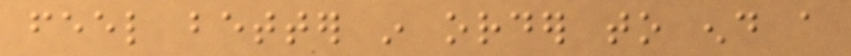feel better in order to end a
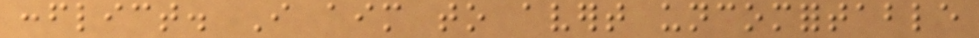conflict. I aim to avert uncomfortable
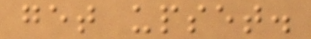get upset.
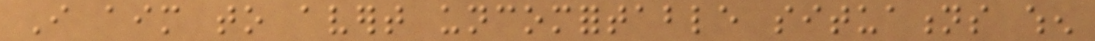I aim to avert uncomfortable situations when
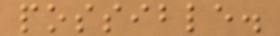possible.
